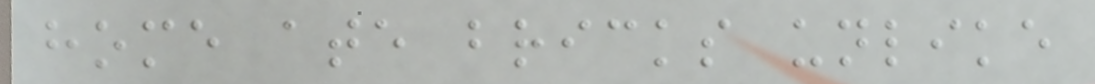home ate bricks unlike
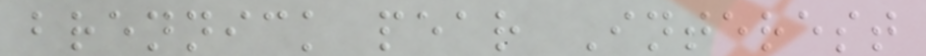brennick pear Interest
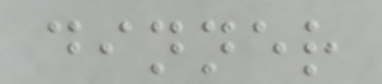dinner
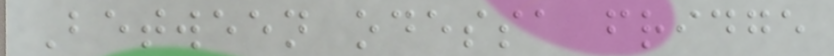Between odessa fridge
